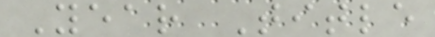Year Title
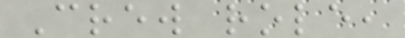Crew role,
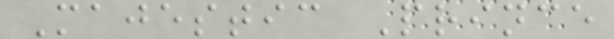Majestic Prince
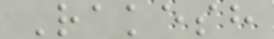Rakesh
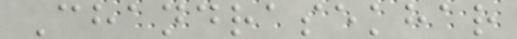Chandrasekhar
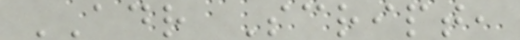ADR Script,
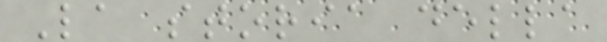La storia della
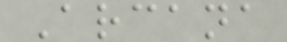Arcana
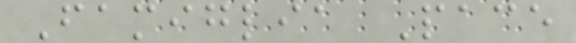Famiglia Pace
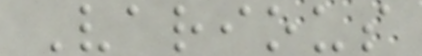Various
